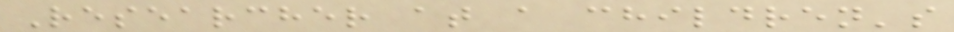Researcher at a children's
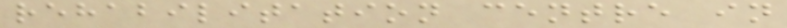rehabilitation centre in
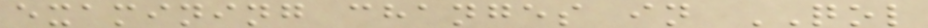examining changes in QOL
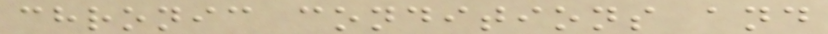chronic conditions and
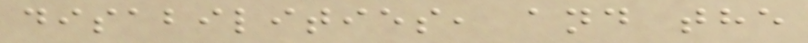disabilities, and the
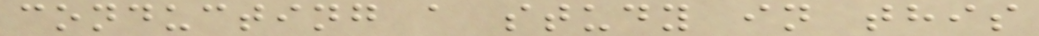conducting a study in this
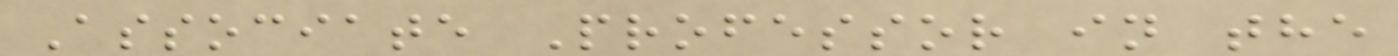Associate Professor in the
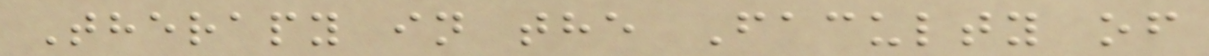Therapy in the Faculty of
